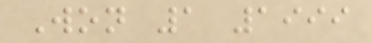Won 1 1999
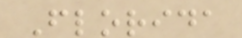Florida
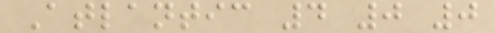Atlantic 4 0 0
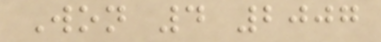Won 4 2007
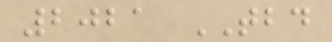2021 TBD
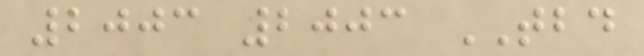2003 2003 TBD
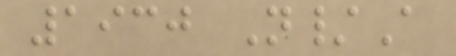1930 N/A
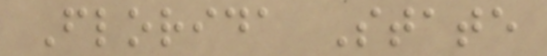Florida State
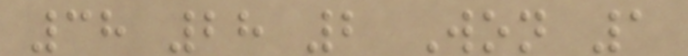38 28 2 Won 1
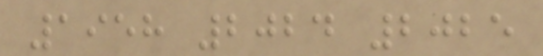1958 2024 2025
